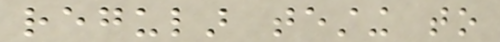regular testing to
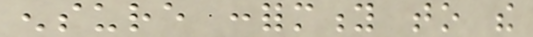ensure conformity to the
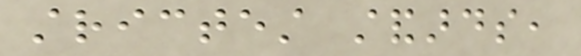strictest standards,
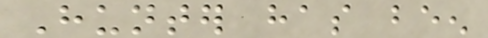Hunter has been
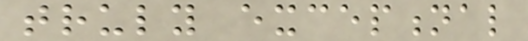truly exceptional
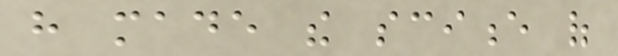have made the science of
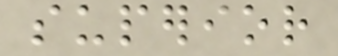superior
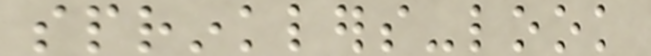sprinklers-look
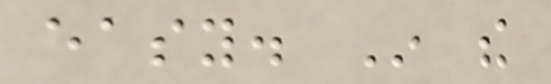easy. In the
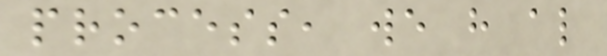process, we have also
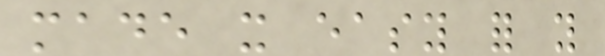made it easy for you
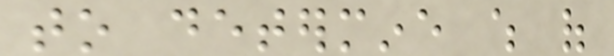to determine which of
